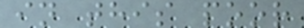in this poor
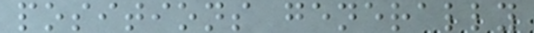positions generally
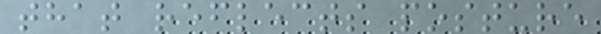that reflects posture
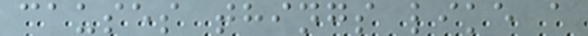causes things like a
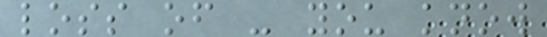loss of - you know
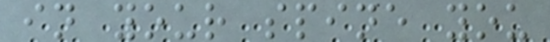in your spine you
